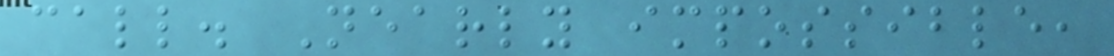call. Nearly impossible,
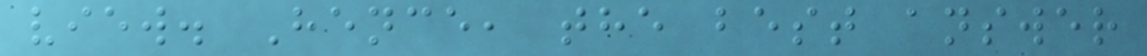view. Hence, the best answer
